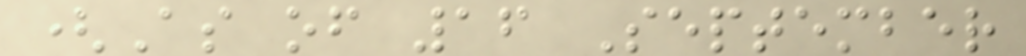(As of 16 September
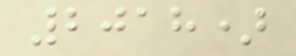2018)
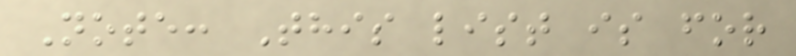Note: This list is for
